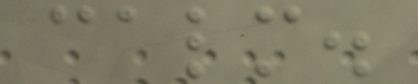calm.
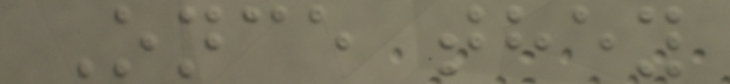Once they
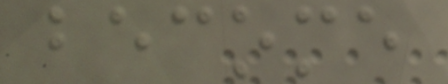become
